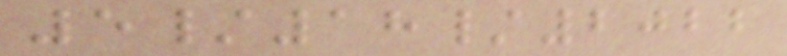5/18/2022
